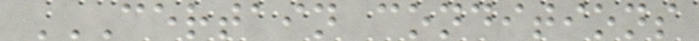CERTAIN CONDITIONS
